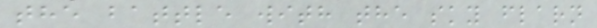the battle with the sky flarn
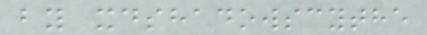by xdshadowscythe
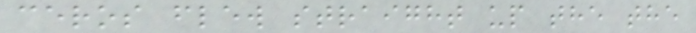ceros flew straight up the the
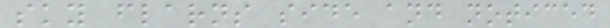sky flarns side and noticed
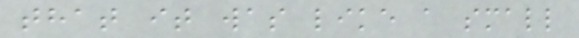that it was like a small
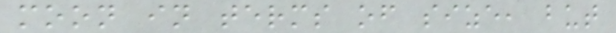moon in terms of size, but
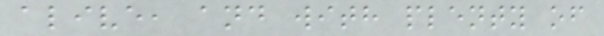alive, and with plenty of
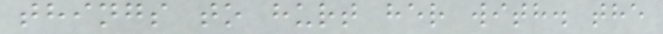things to hurt her with. the
